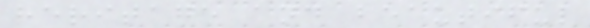heritage and beautiful
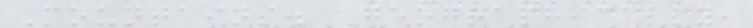Mountains. Geographically,
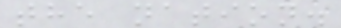the nation.
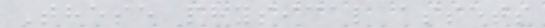These physical assets
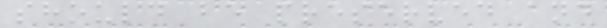should be preserved and
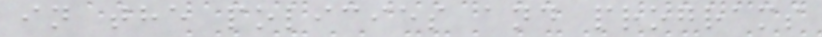in the policies and programs
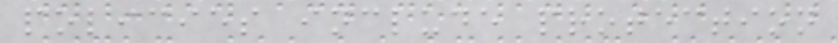policies include protection
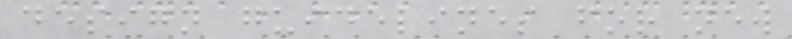design guidelines for new
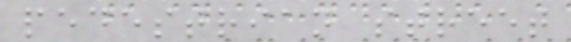pedestrian street
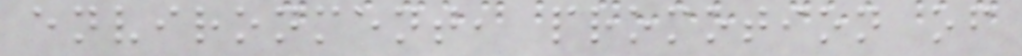environment, promotion of
